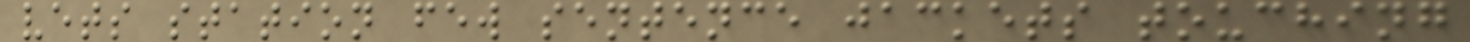vets station few sentence jackets touching
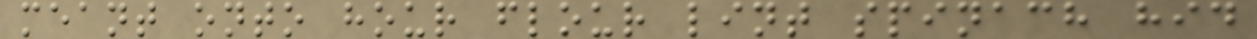meant onto hour flour lint spinach hid
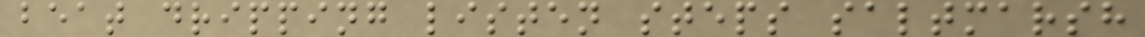beat dripping listen steps saltmarsh
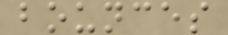bounces
